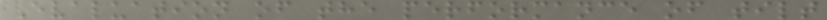Evaluation of the performance of tilt
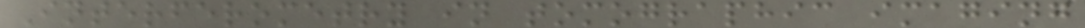Interferometry in tomographic imaging
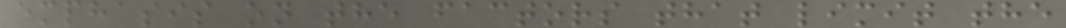emphasis on the factors that limit the
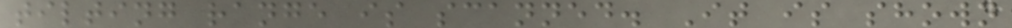tilting range is scanned. It is shown
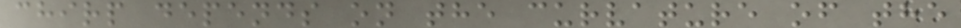chirp depends on the curvature of the
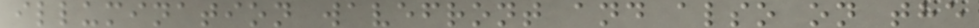illumination wavefront and also on the
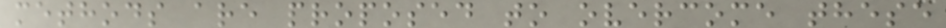methods are proposed to overcome these
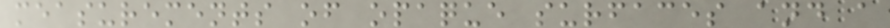measurements of opaque surfaces and a
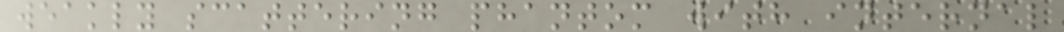weakly scattering phantom with internal
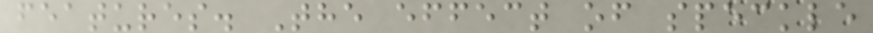features. The effect of speckle
